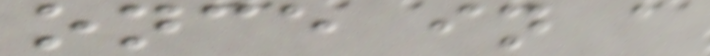once in a
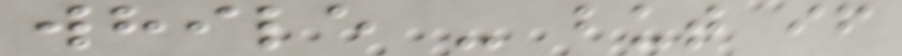while - but if
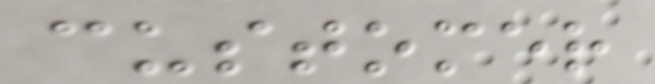customer
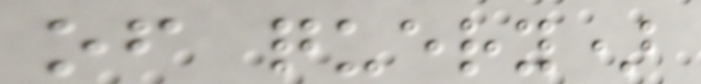of query)
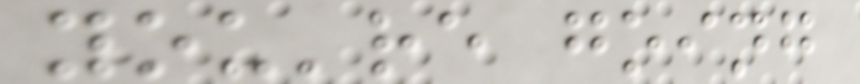you're going
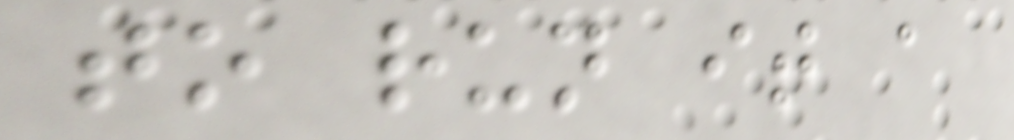to run it a
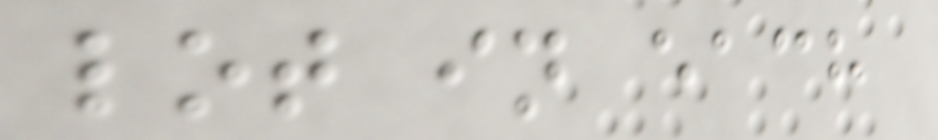lot in each
